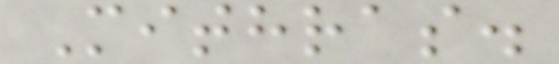Mithras.
